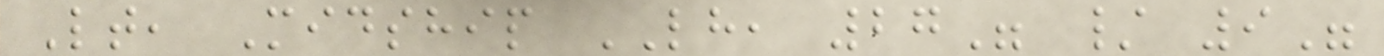Lt, Midship LH, 27" / 9"
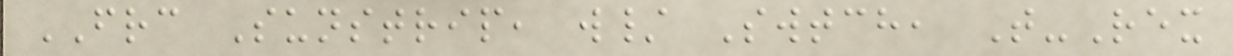FRC Sunstrip, w/ Swtch, T-Rex
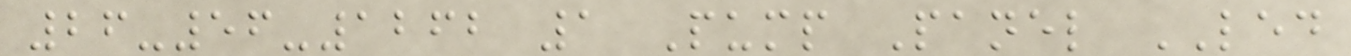26-56-1262 1 Pump Panel LED
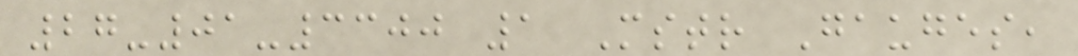27-01-3300 1 Mstr Gauges,
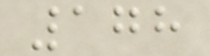178
